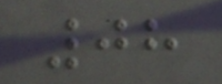08
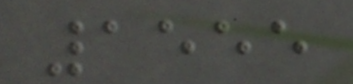1555
